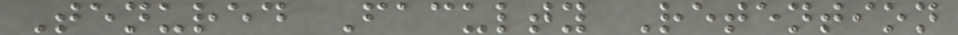Tenured Faculty Retention
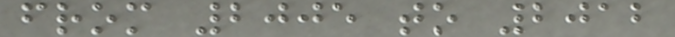from 2005 to 2012
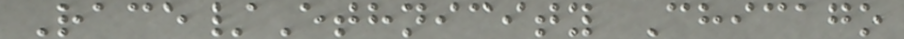Race/Ethnicity Chicago
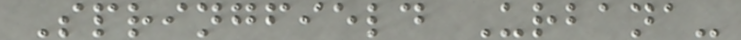Springfield Urbana-
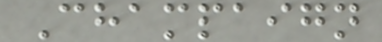Champaign
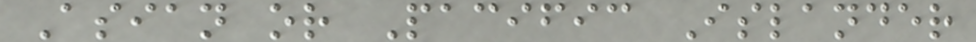Asian or Pacific Islander
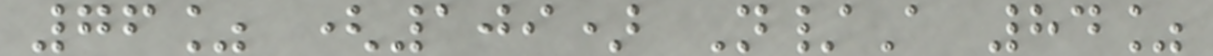76% (109) N/A 84%
